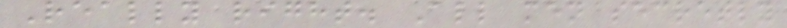Really right. All men secretly
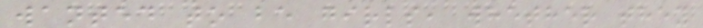wanted to be girls, whether they
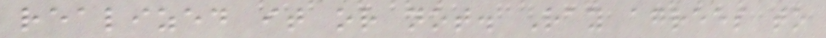realized it or not. Ray agrees to
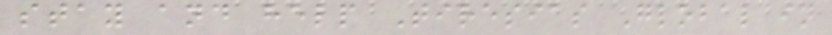stay and help Tiresias Global in
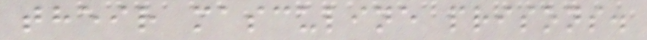their masculine prisons.
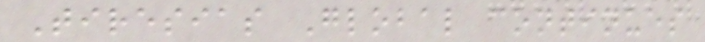Tiresias Global continues
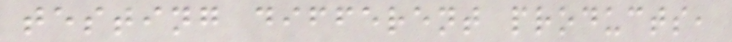testing different products,
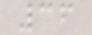36
